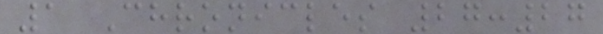1 Chronicles 27:27
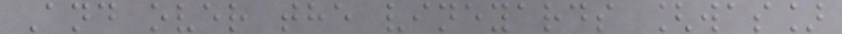And over the vineyards [was]
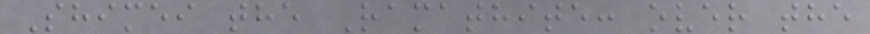Shimei the Ramathite: over the
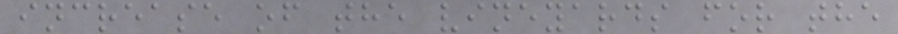increase of the vineyards for the
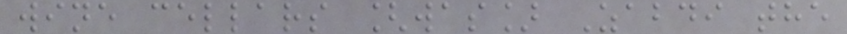wine cellars [was] Zabdi the
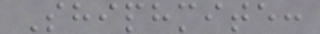Shiphmite:
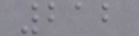212
